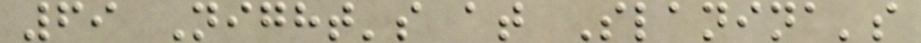69 Night's at Slanina's
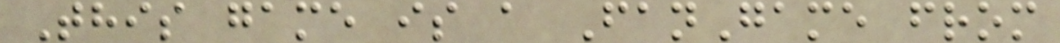This game is a FanGame from
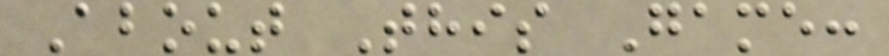About This Game:
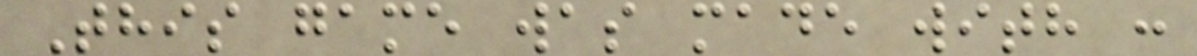This game was made with :
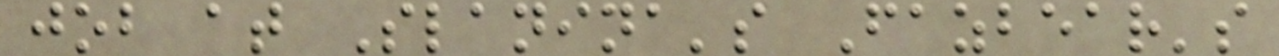job at Slanina's Fazbear's
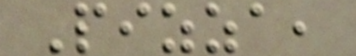Pizza,
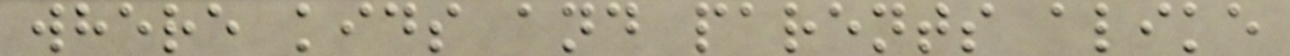where kids and parents alike
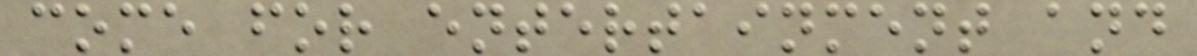come for entertainment and
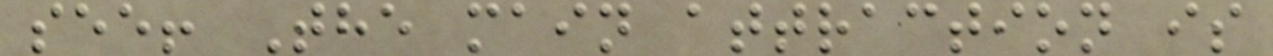see! The main attraction is
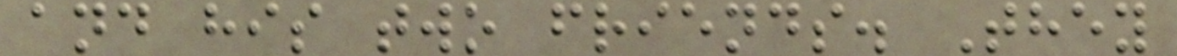and his two friends. They
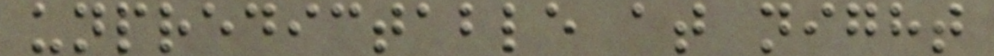unpredictable at night
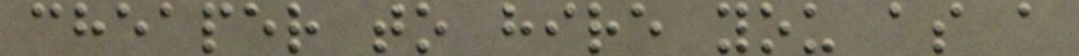cheaper to hire you as a
